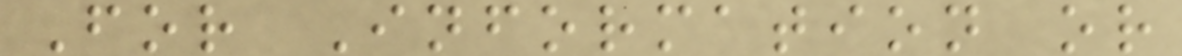For Information or
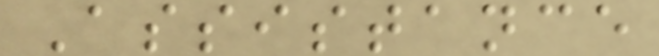Assistance
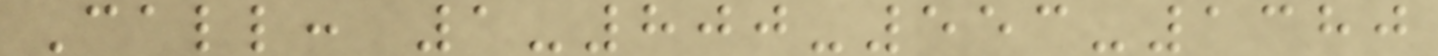Call: 1-800-553-1380
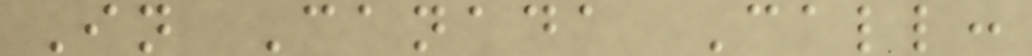In Canada Call:
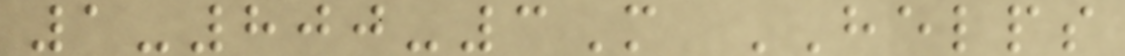1-800-3M HELPS
